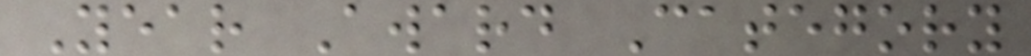Year Award Category
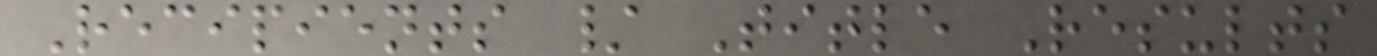Recipients / Title Results
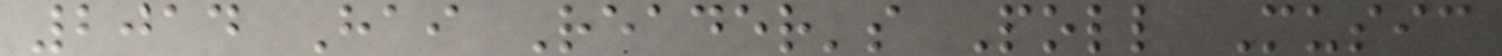2014 Hai Reader's Poll Music
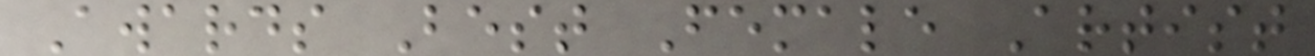Awards Best Female Artist
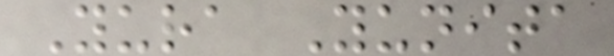Yura Yunita
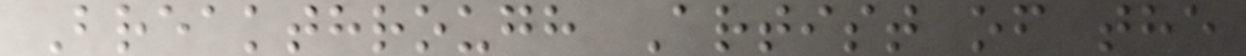Breakthrough Artist of the
